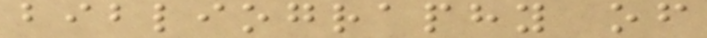bibliography of
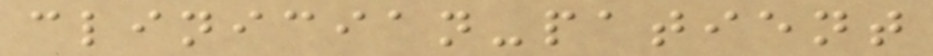clinician-patient
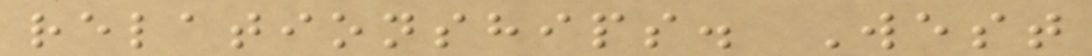relationships. West
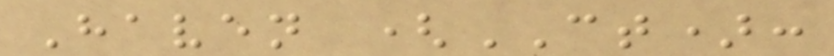Haven (CT):
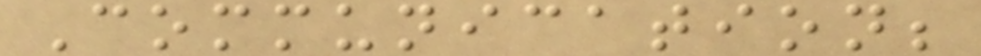Communication;
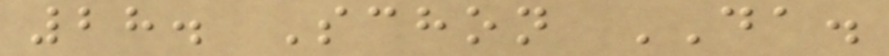28. Schon DA.
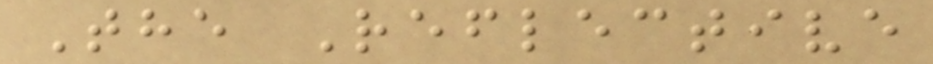The Reflective
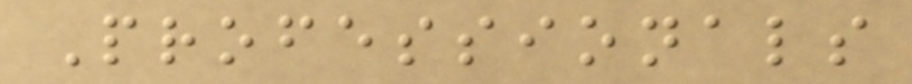Professionals
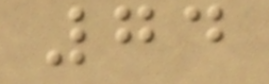74
